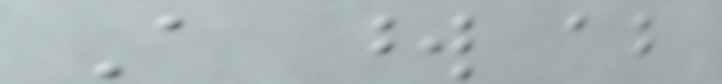A word about
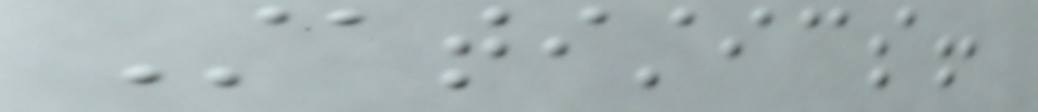Statistics!
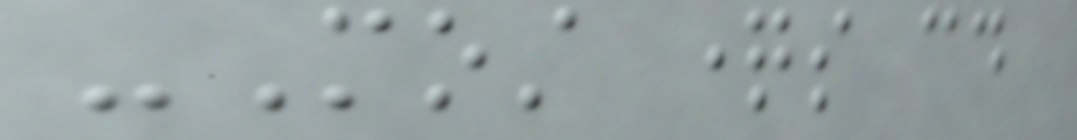-Most questions could
